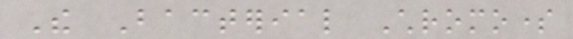The Bacterial Chromosome
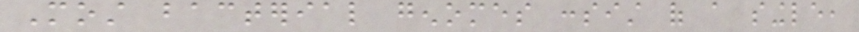Most bacterial genomes consist of a single,
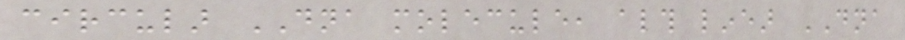circular DNA molecule, although linear DNA
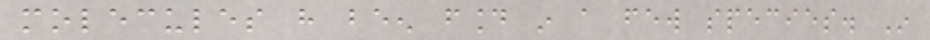molecules have been found in a few species. In
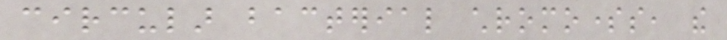circular bacterial chromosomes, the
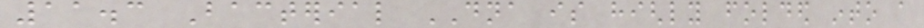11.3 Bacterial DNA is highly folded into a
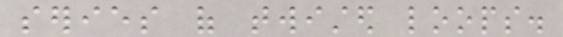series of twisted loops.
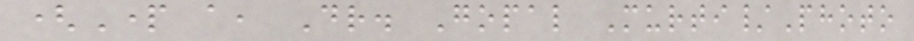(Part a, Dr. Gopal Murti/Photo
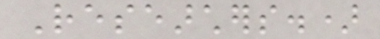Researchers.)
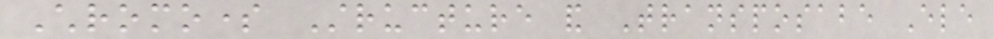Chromosome Structure and Transposabe Ele
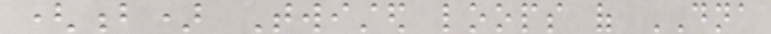(b) Twisted loops of DNA
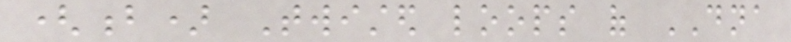(b) Twisted loops of DNA
